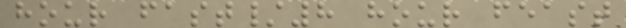hour fast/8 hour feast
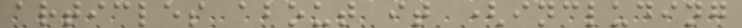articles about it (including
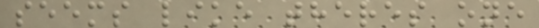seems like theres one
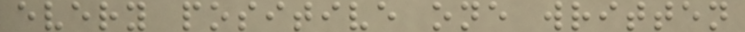every positive one written
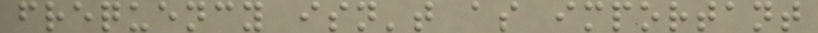frequency isn't as important
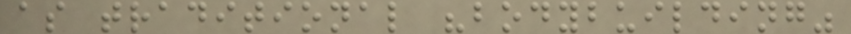as traditional "bodybuilding"
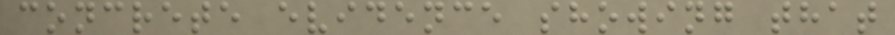concrete evidence showing that
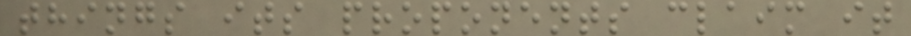things its proponents claim it
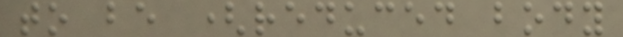to be (reduced body
